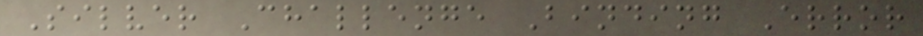Silver Challenge Binding Error
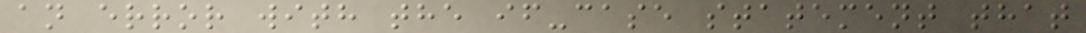an error with the if-case statement that
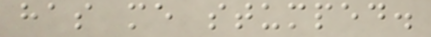has me stumped.
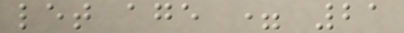let age = 21
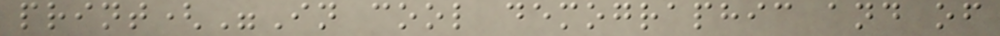print("In cool demographic and of
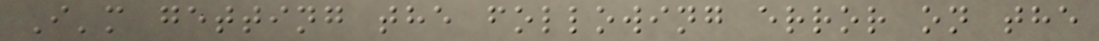I'm getting the following error on the
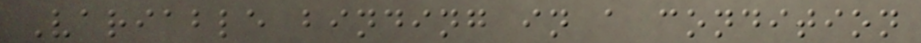Variable binding in a condition
